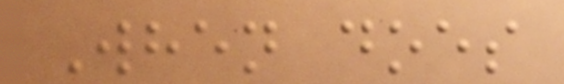When does
